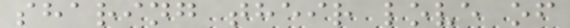sharing their love of
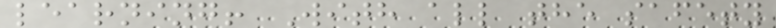learning! With all the safety
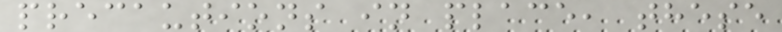precautions in place, these
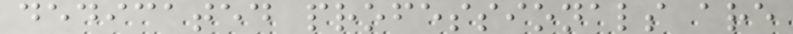dedicated professionals are
